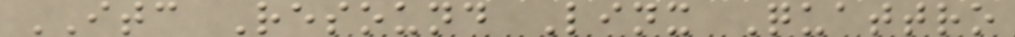ITC Resound Linx Quattro
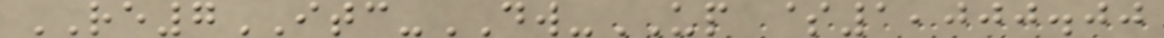RE7ITC-DW-UP $1,000.00
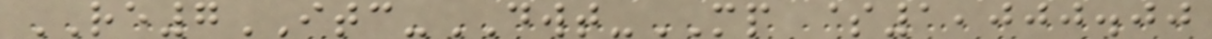RE7ITC-DWT-MP $1,000.00
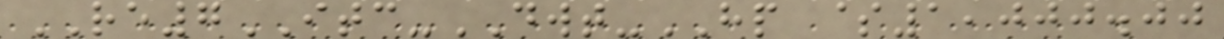RE7ITC-DWT-HP $1,000.00
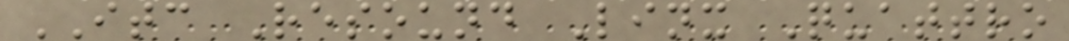ITC Resound Linx Quattro
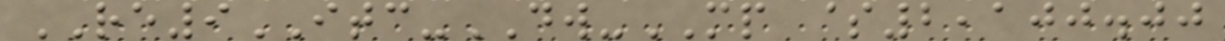RE9ITC-DW-MP $2,100.00
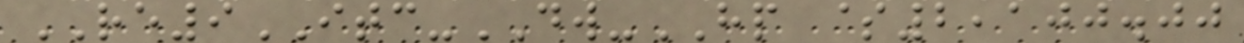RE9ITC-DW-HP $2,100.00
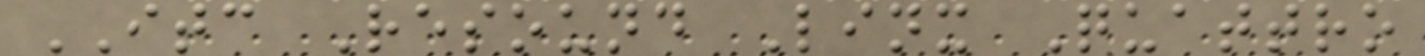ITC Resound Linx Quattro
